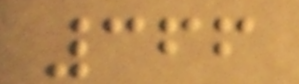366
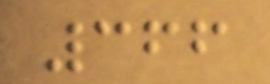366
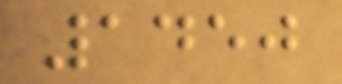1450
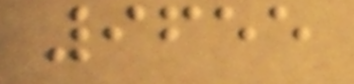9655
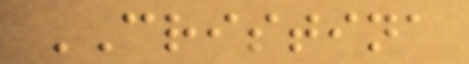CRISTINA
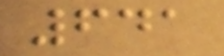641
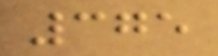375
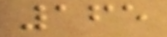165
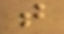t
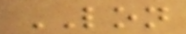LON
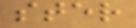ster
